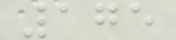175
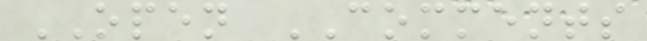OPEN COMMENTS
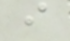i
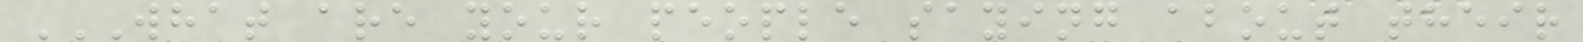WHAT ARE YOUR PEOPLE SAYING ABOUT THEIR
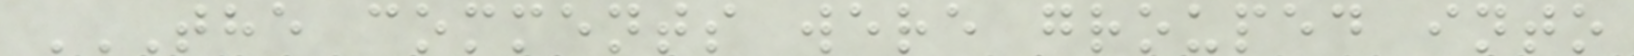THE COMMENTS WERE GROUPED INTO
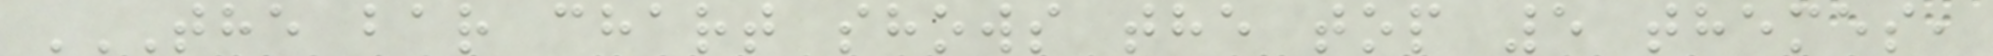THE BAR CHART SHOWS THE TOP 5 THEMES,
